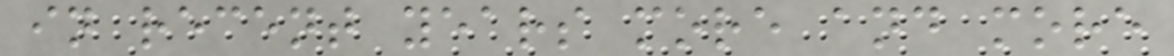in recent years more and more
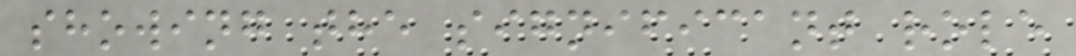showing the significant role
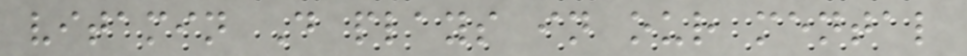vitamin D plays in our mental
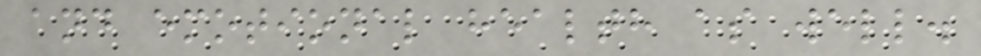and emotional health as well.
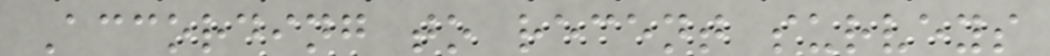According to recent surveys
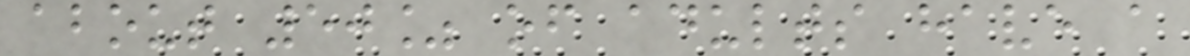about 50% of adults have a
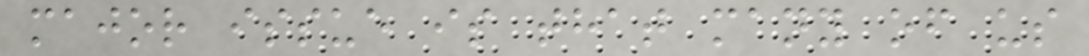major issue is that many of us
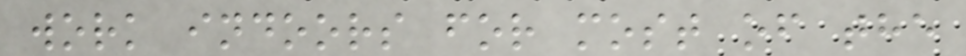work indoors for most of the
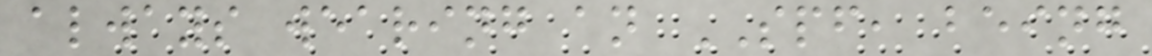always wearing an SPF, being
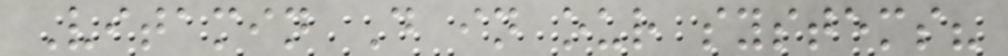Vitamin D in our systems?
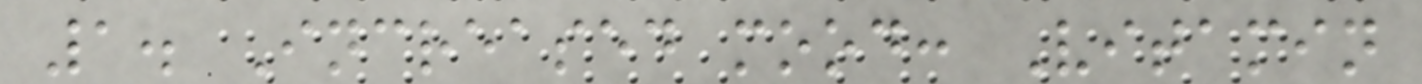1. Increased mood: Vitamin
